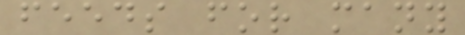feeds for many
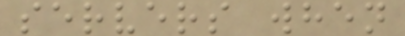servers when
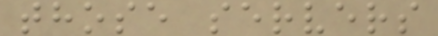those servers
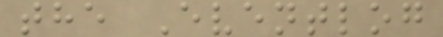the Eventlog
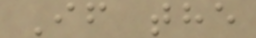If the
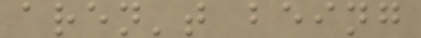aren't being
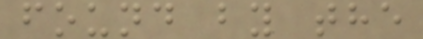found by the
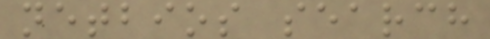netbios search
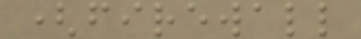(firewall
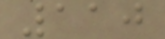110
